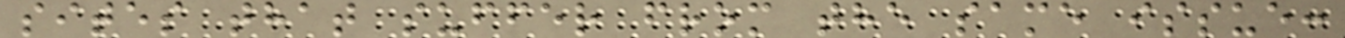sites that suffer from the same issue:
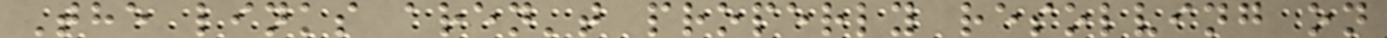The links aren't properly resolving on
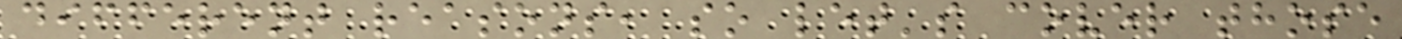different reasons, so let's cover those
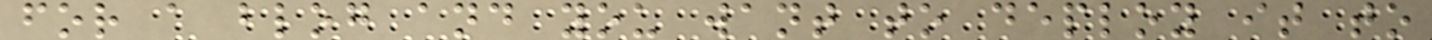for a blog and you want to deploy it to
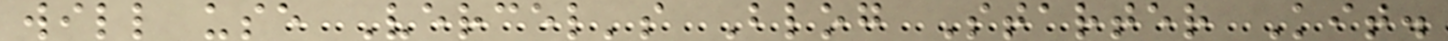will use Vercel's Blog Starter Kit.
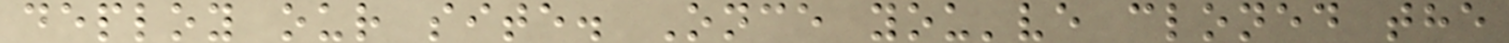deploy our site. Once you've cloned the
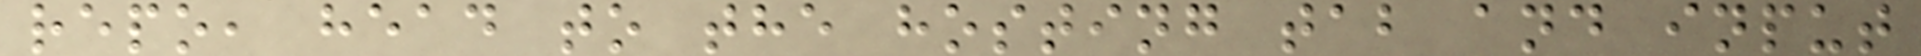repo, head to the hosting tab and input
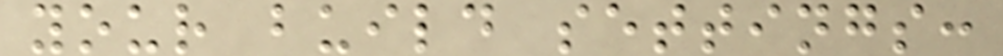your build settings:
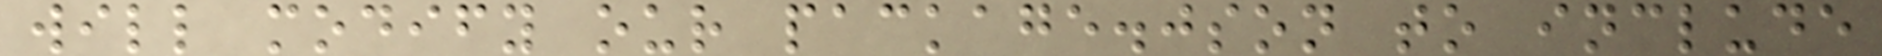will modify our package.json to include
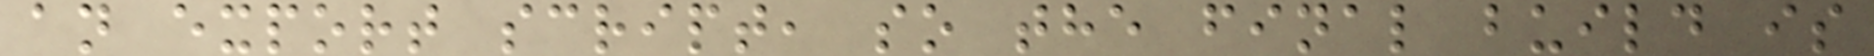an export script, so the final build is
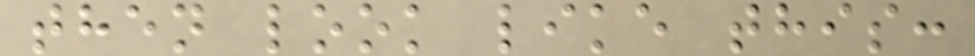then look like this:
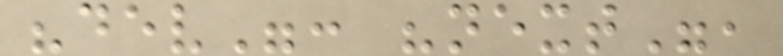"dev": "next",
